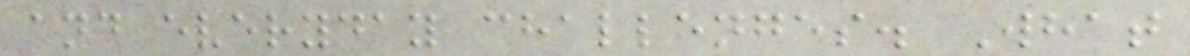and everyday challenges. What
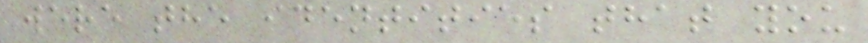were the identities that you
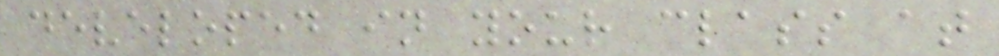developed in your class at
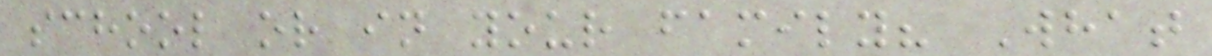school or in your family? What
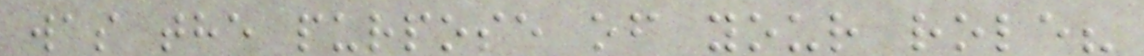was the purpose of your role?
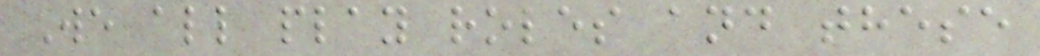We all play roles and these
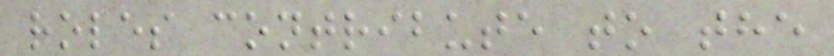roles contribute to the
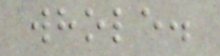whole.
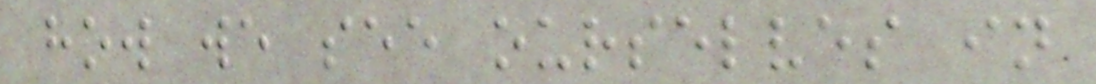how we see ourselves in
